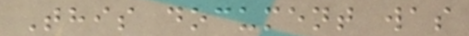This document was
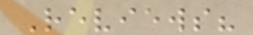Reviews?
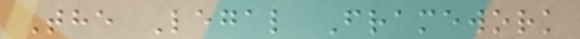The Legal Framework
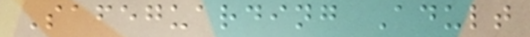Safeguarding Adult
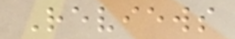Reviews
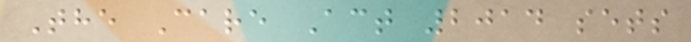The Care Act 2014 sets
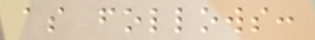as follows:
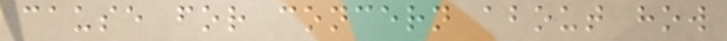cause for concern about how
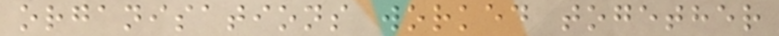organisations worked together
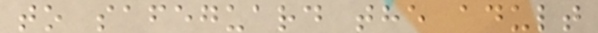to safeguard the adult
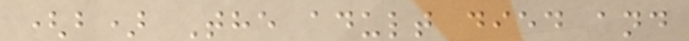(b) The adult died and
